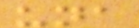una
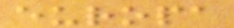europa
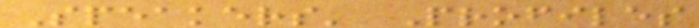Speakers' Profiles
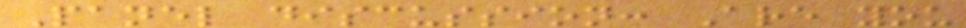Panel discussion: Are you
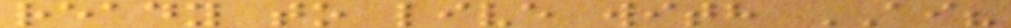ready to live with AI?
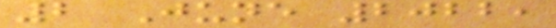2 June 2022,
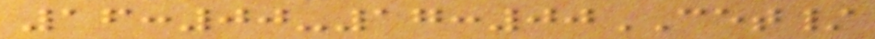16:00-17:00CET/
